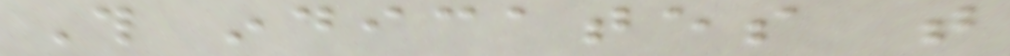This indicates that
